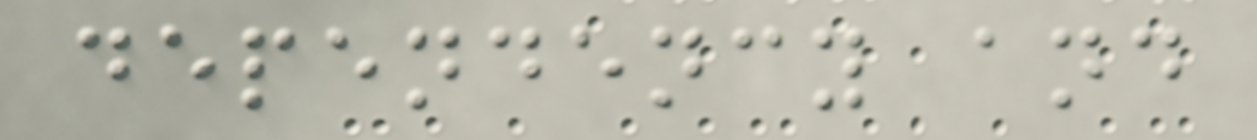dependency and
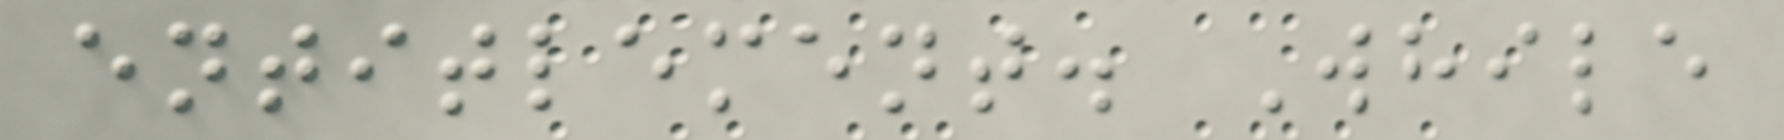entitlement. While
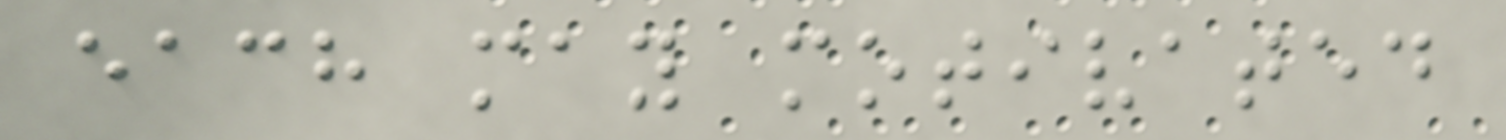each may motivated
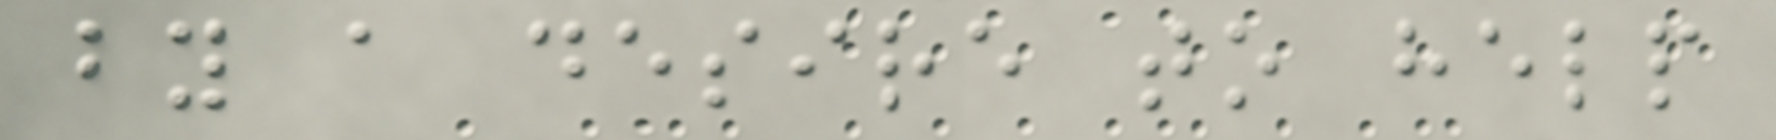by a desire to help
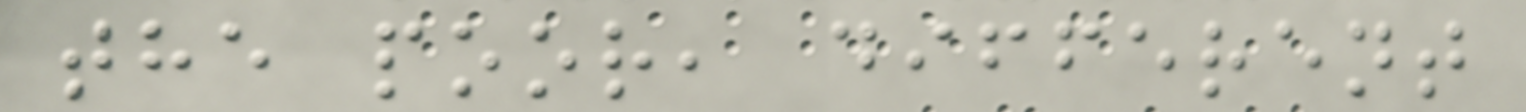the poor, different
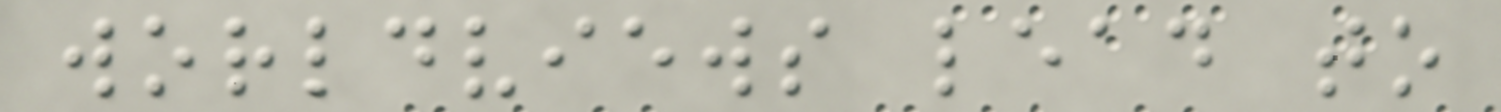worldviews lead to
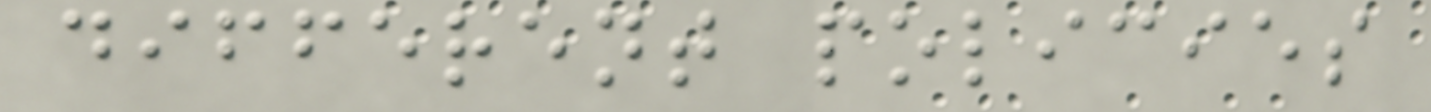different policies
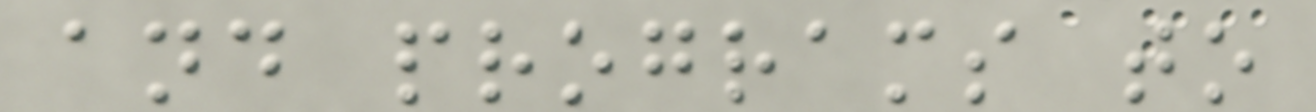and programs to
